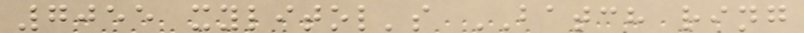7055 xylitol's BATCH ring
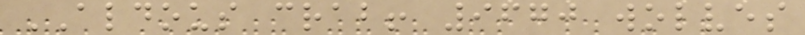ALDOUS crab! 9670 wolves
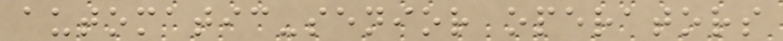automatic-senior operators
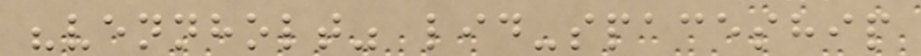"vennholt" lid-spaceship
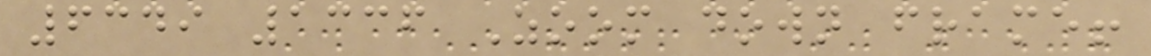6349 1336 Zoom down frame!
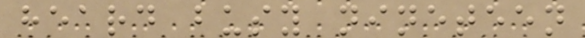heard busy nineteen
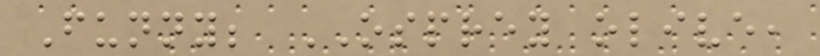Funny; OSPREY olive,
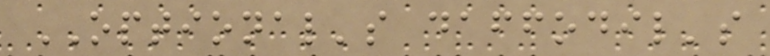OPTIONAL's daffodil's
